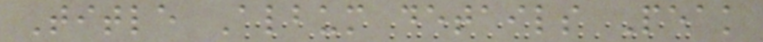Title Album details Peak
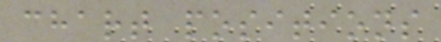chart positions
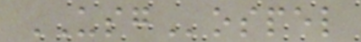USGospel
